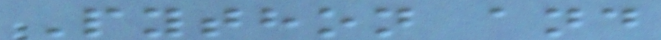Python and
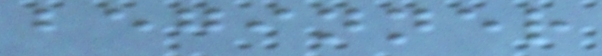beginner
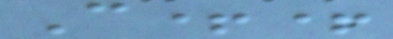C++
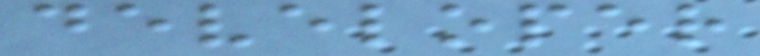developer
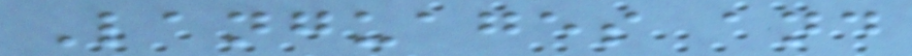Languages and
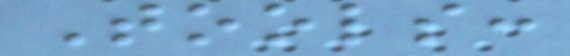Tools:
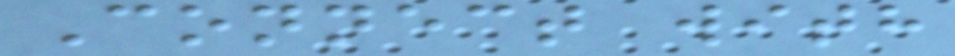Connect with
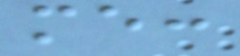me:
